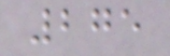275
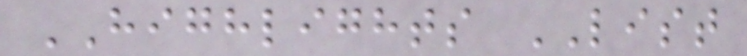HIGHLIGHTS LIST
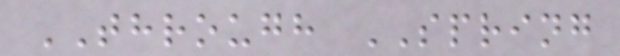THROUGH SPRING
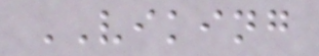VIKING
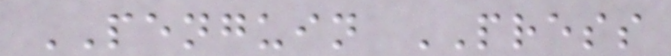PENGUIN PRESS
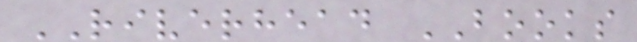RIVERHEAD BOOKS
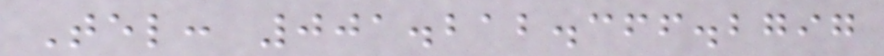Tel: 001.212.366.2797
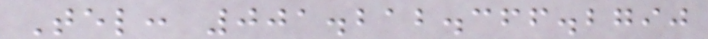Tel: 001.212.366.2790
